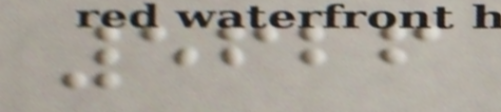5626
